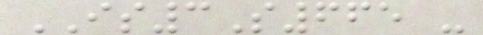IS3S665 -
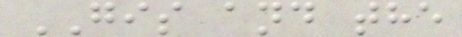GIS and the
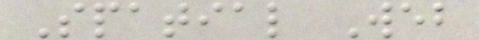Spatial Web
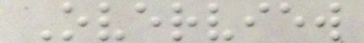Overview
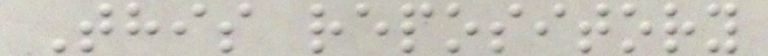This repository
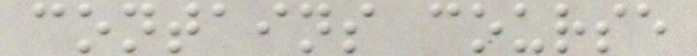contains course
